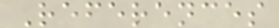References
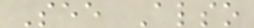See Also
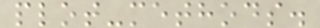plot-methods.
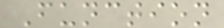Function
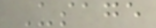Usage
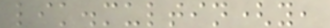lik.multin(y,
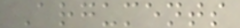Arguments
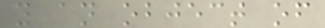y an object of
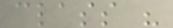class "
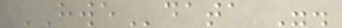HWEdata ".
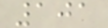101
